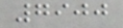7900
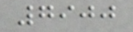7900
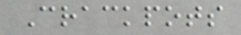Crackpots
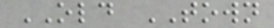OLD TOWN
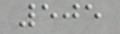505
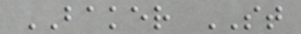BAKER ST
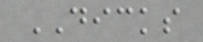DICKS
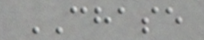CHASE
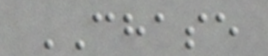CHASE
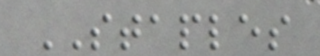STAPLES
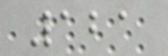121
